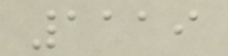1119
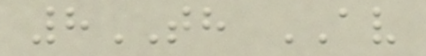8TH AV
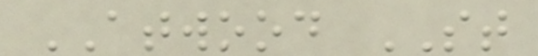ATWOOD ST
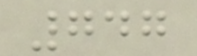747
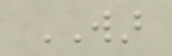WAR
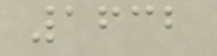1632
